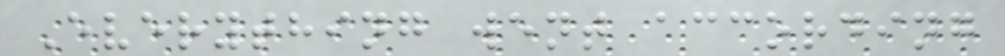Everything went according
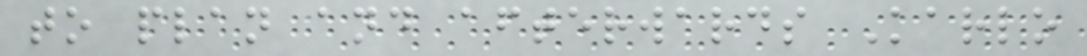to plan and afterwards Karlo
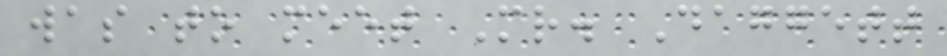was to meet Mr. Daggett
